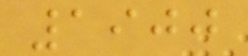1900
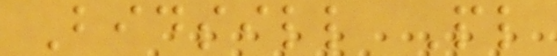Bidsill Pl
